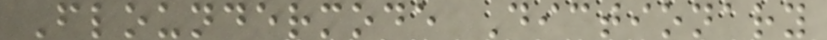Floundermode Dictionary
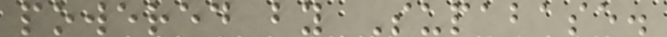powered by Supabase.
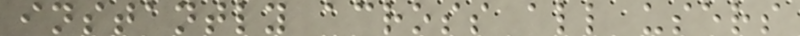instantly across all users
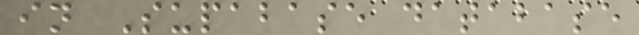in Supabase database
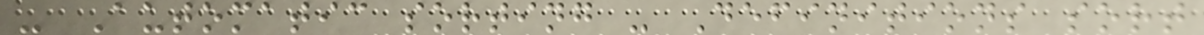- Automatic sorting - Definitions sort
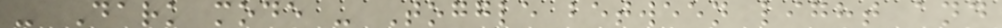- Dark mode - Toggle between light and
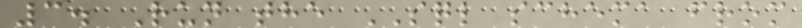3. Run the SQL schema from
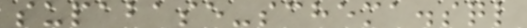supabase-schema.sql
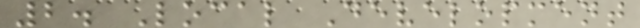2. Local Development
